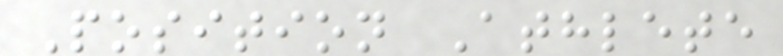Position Athlete
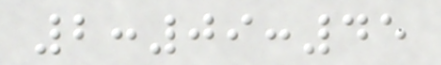2:09:45
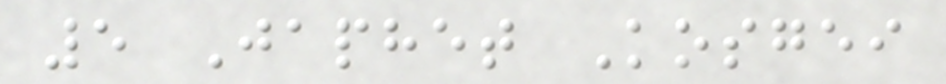5 Japhet Kosgei
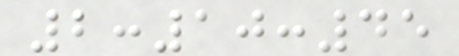2:10:45
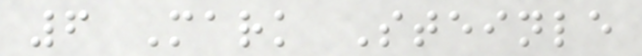6 Mark Steinle
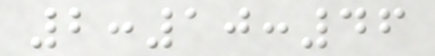2:10:46
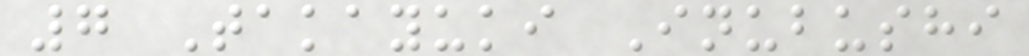7 Takayuki Inubushi
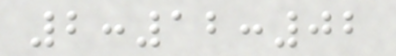2:12:02
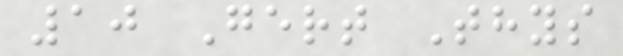10 Gert Thys
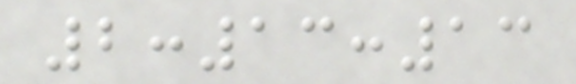2:13:13
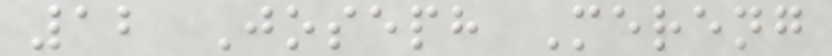12 Joseph Mereng
